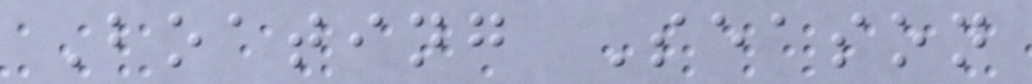Boating Season
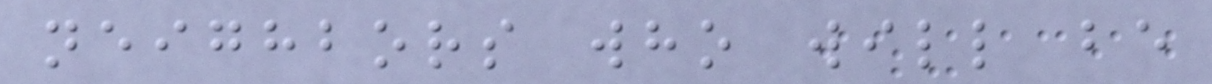neighbors who will be
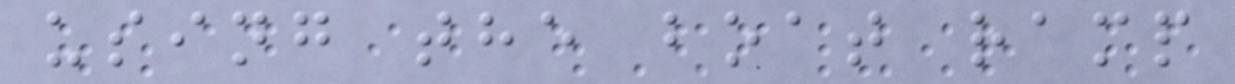using the boat ramp
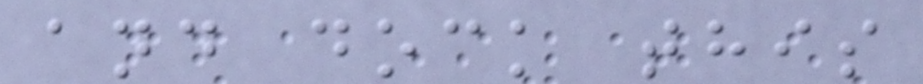and dock this
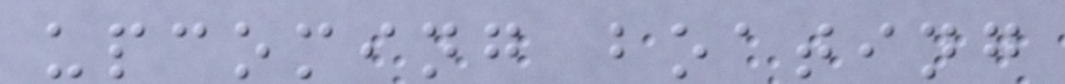upcoming boating
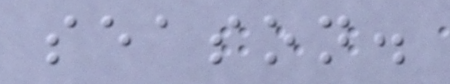season.
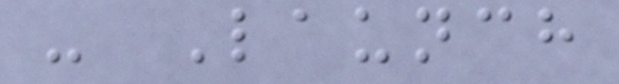- Launch
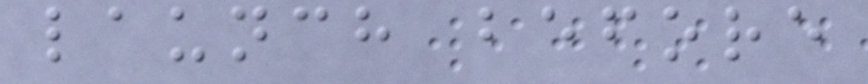launch before
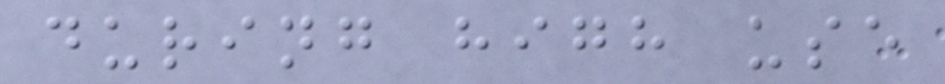during high use
